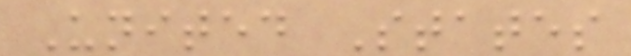United States
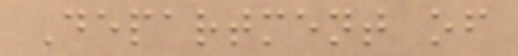Department of
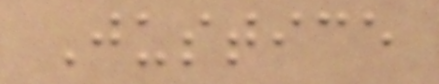Justice
